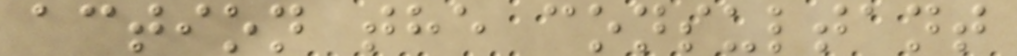action the consultant
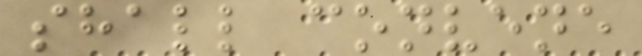shall convene
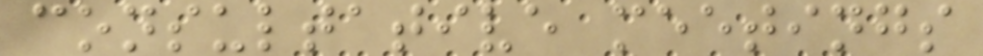consultative meetings
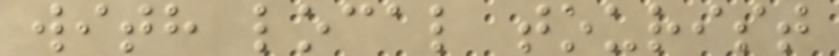with local tourist
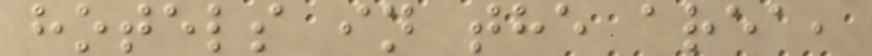hotels in the area,
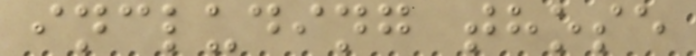including those
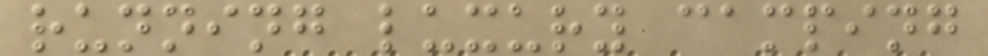running luxury camping
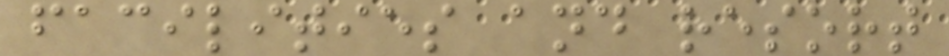facilities and resort
